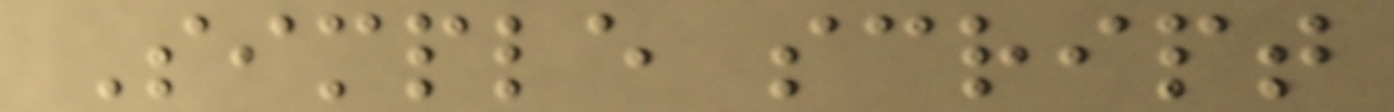Simple script
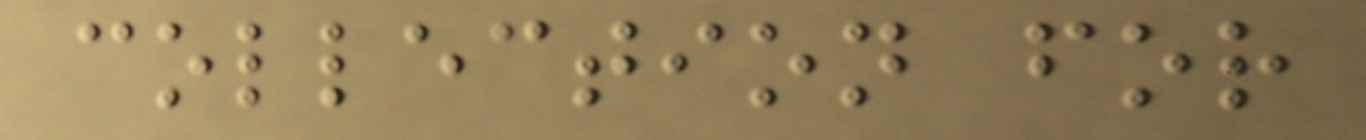collection for
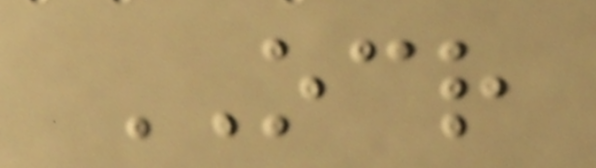OCR
